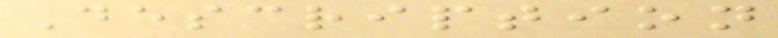Description
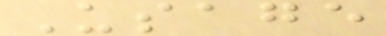Usage
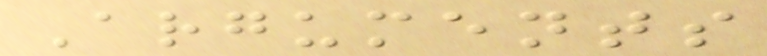Arguments
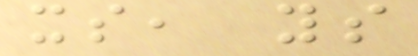xs, ys
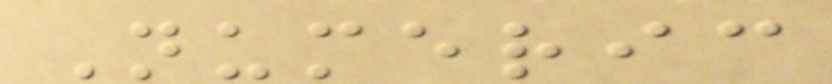Numeric
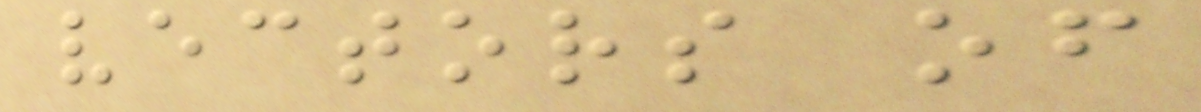vectors of
